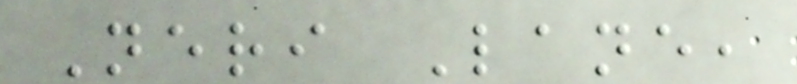Neri Lane,
